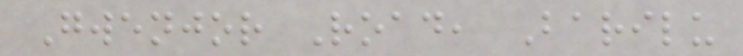Gwenjor Road, Barilu
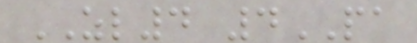ZL4 4PA
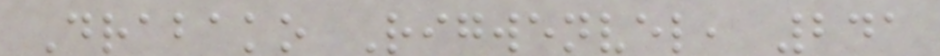Drabako Rigwenvel, 241
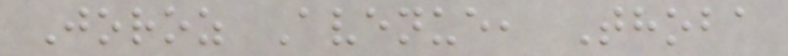Joroz Avenue, Thoba
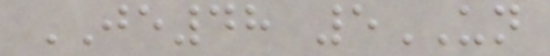JE48 5UN
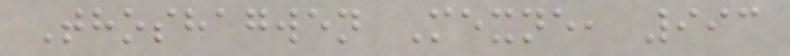Thoshagwen Mexne, 993
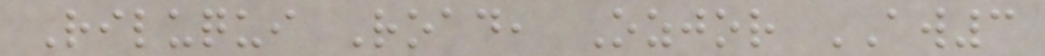Riluqui Road, Ozjor AW3
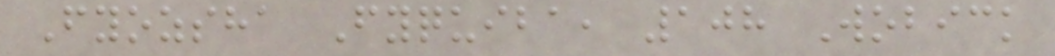Fyozsha Fyquiba, 108 Wobick
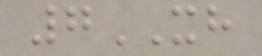7XH
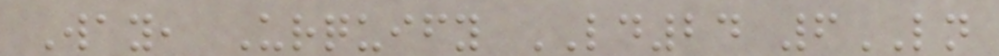Way, Urquify LD24 6LN
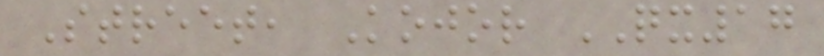Street, Kojor QX17
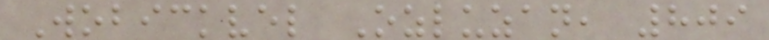Wobickvel Ozluzan, 809
